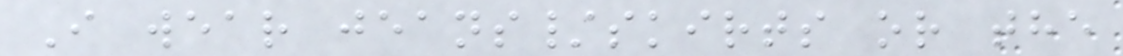I wear jeans/skirts or the
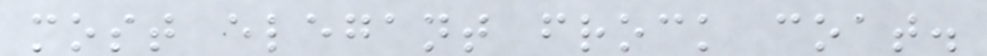most elegant frock coat.
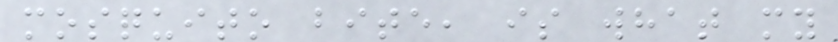mosquito bite, is what my
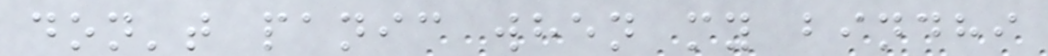don't panic when my bindhi
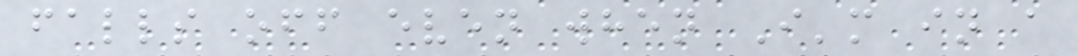falls off even when I'm in a
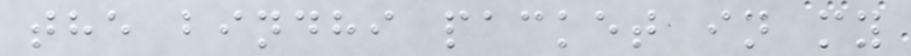the bindhi packet in my
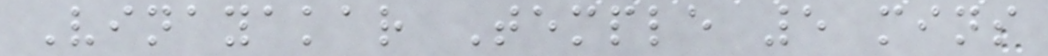Vinayakar Temple 5 mins
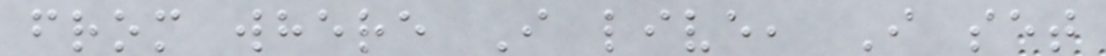from where I live, I set
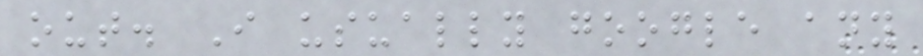out. I usually google any
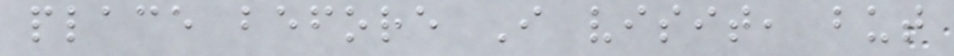place before I visit, but
